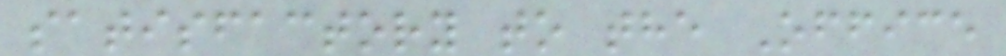satisfactory to the Office
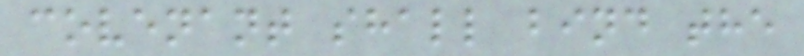covenant shall bind the
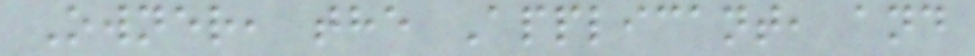Owner, the Applicant, and
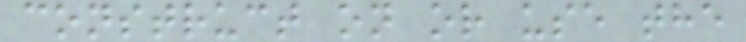construct on or use the
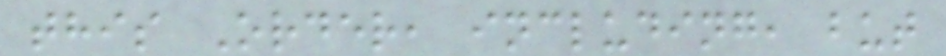this Order, including, but
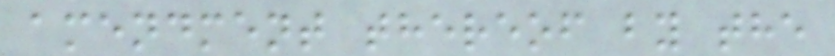amendment thereof by the
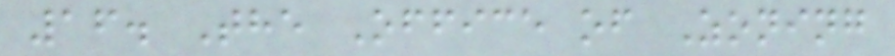16. The Office of Zoning
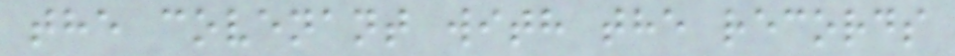the covenant with the records
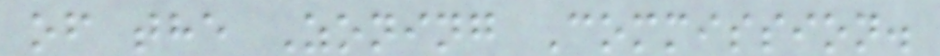of the Zoning Commission.
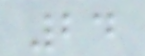24
